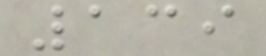139
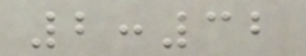2:32
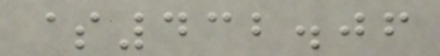$432.06
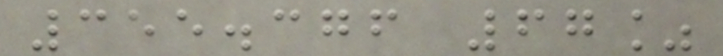355.376 67%
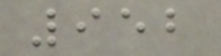952
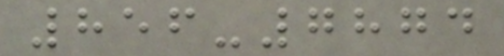856-7874
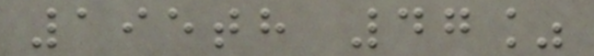195th 47%
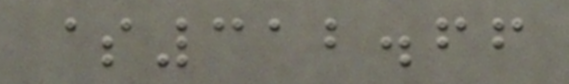$312.66
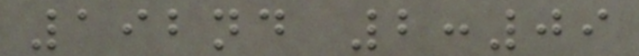192nd 2:09
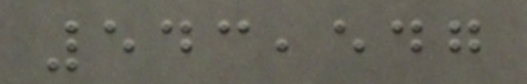543,547
